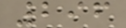296
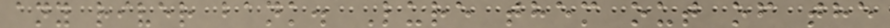any river bank. Lure them out of the
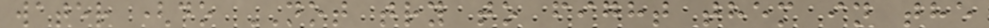water (do NOT try to fight them in the
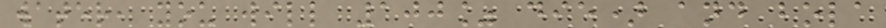water, you will 100% die) and bola
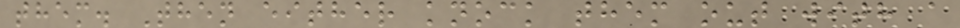them. Then either knock them out with a
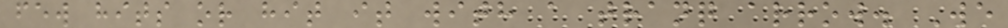few hits or hit it with a tranq arrow. We
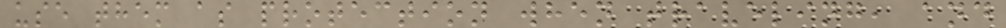use them as protection when traveling, and
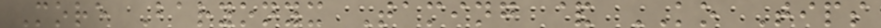More Baryonyx Taming & KO Tips
